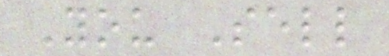You Sell
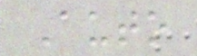Auto
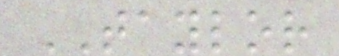TAYLOR
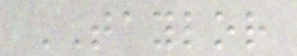TAYLOR
